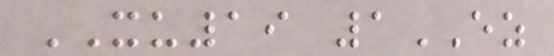XU19 1EZ
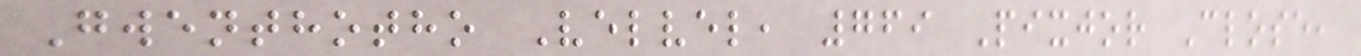Gwenthotho Velvel, 769 Pixjor Close,
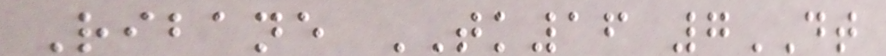Ribane TK16 7DT
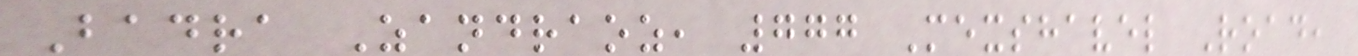Badra Zandraoz, 777 Mexshavel Road,
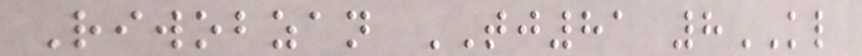Riwobzan TJ81 8KL
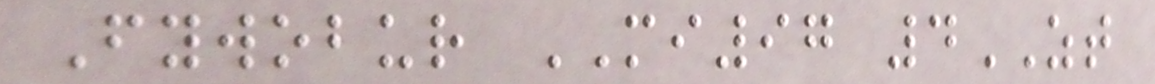Fywobur MI97 4ZT
